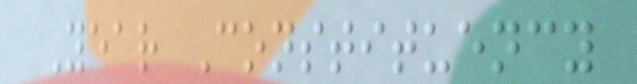Year Constituency
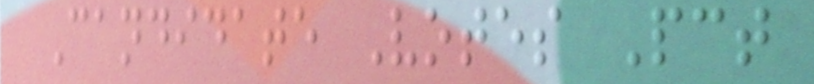Candidate Votes Pct
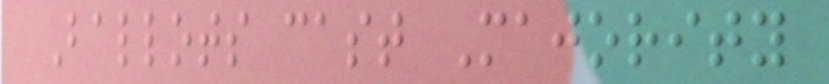Ballots cast Majority
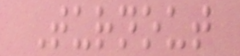Turnout
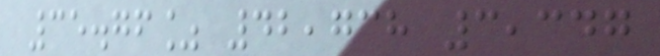35.76% 42,738 3,347
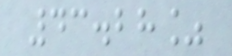43.28%
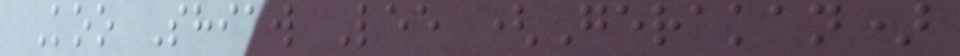Koo Shiaw Lee (Gerakan)
